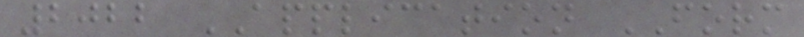2022 APPLICATION FORM
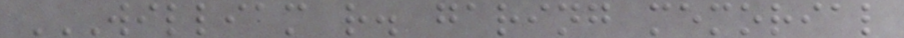WILLIAM R. GARING MEMORIAL
